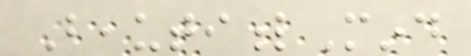BeautifulMind
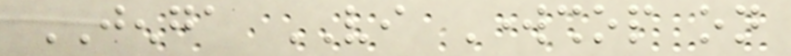JENGA VI Workshop on
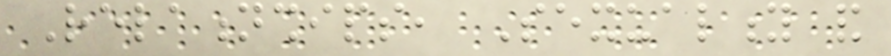Relationships, Sexuality and
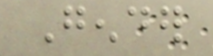Gender
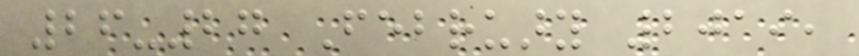26-27 February 2019,
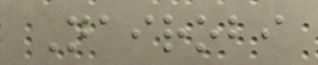Nairobi
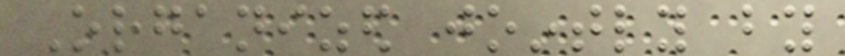Organized jointly by
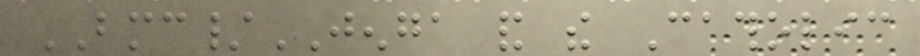BMC/JENGA and the Catholic
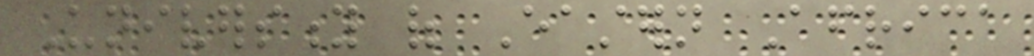University of Eastern Africa
